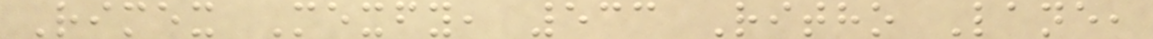Rimex Mexfy, 533 Ritho Lane,
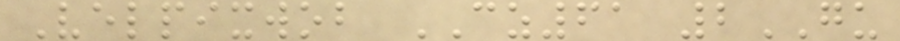Velpixwob CZ61 2GU
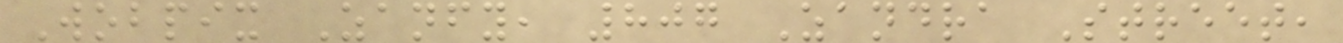Wobpix Zanfy, 807 Zandra Street,
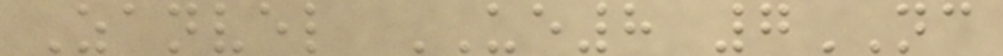Zanvel UE8 7NC
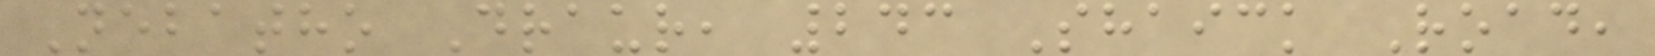Nebatho Draur, 243 Shaick Road,
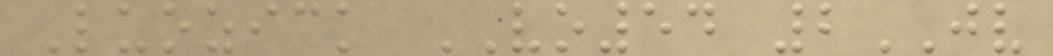Luozick VO54 2JV
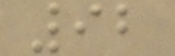92
